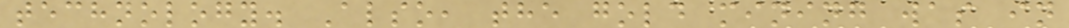technology. Also, the gold mining was in
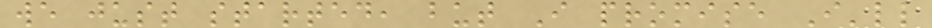we just started, but I promise I'll
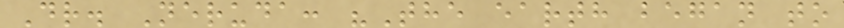Dr. Neruda: "The earth began to
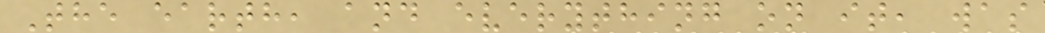The earth, and everything on it, was
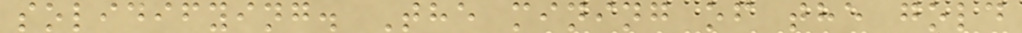solidifying. The mining of the gold
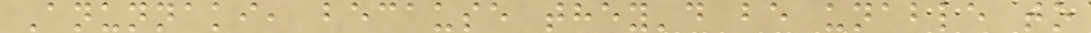Anunnaki, because they'd be unable to
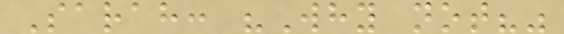Sarah: "Why not?"
